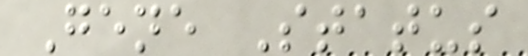Gene Status
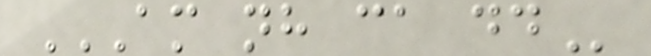AM NH CA DD
